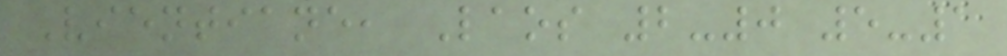Vientiane, Laos 2-0 5-1
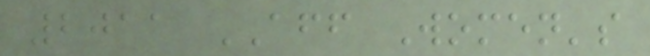2011 AFF Women's
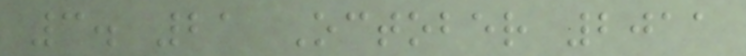3. 21 October 2011
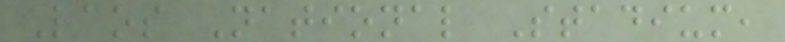Laos National Stadium,
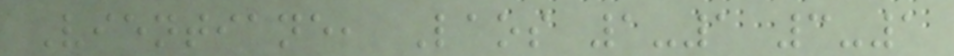Vientiane, Laos 1-1 3-1
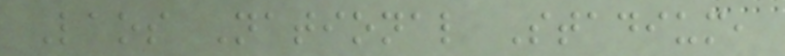Laos National Stadium,
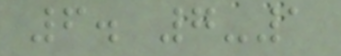6. 7-1
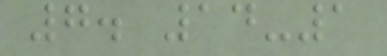7. 14-1
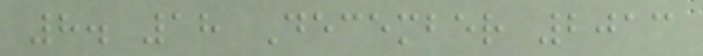8. 18 December 2013
